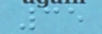35
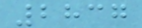2837
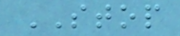STOP
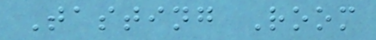Tasting Room
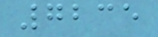7235
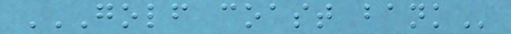GOLF COAST BANK
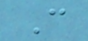C
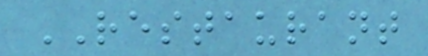RESTAURANT
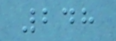248
